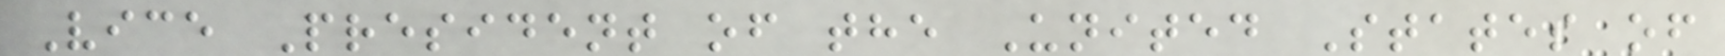Vice President of the United States of
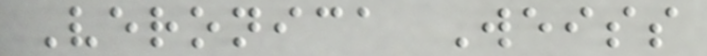Veronica Weiss
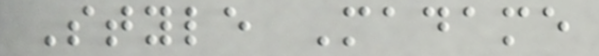Style Madame
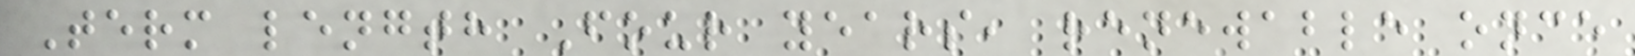Term length Four years, renewable once
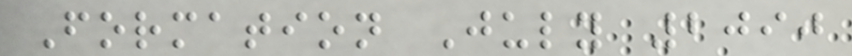Formation July 2090
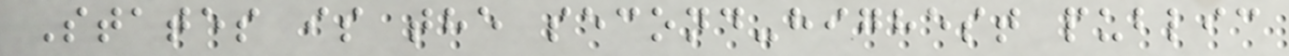States is the second-highest public
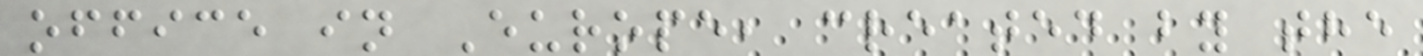office in Europe, created by the
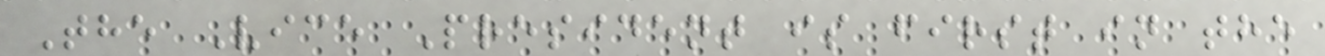The Vice President is first in the
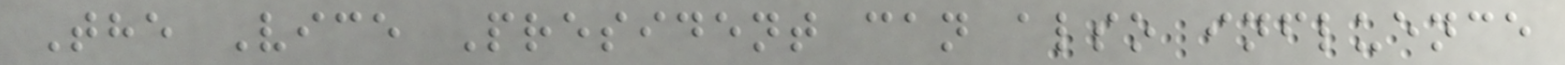The Vice President can also influence
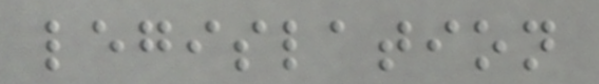legislation
